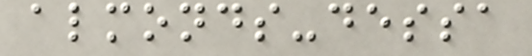almonds-dessa
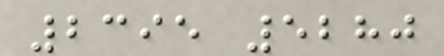2395 5280
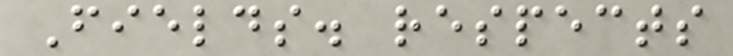Fields. respects
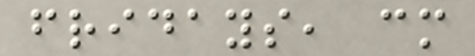fridays, cm
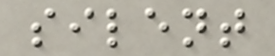silent
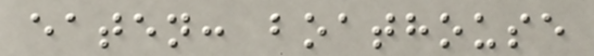eaten: boathouse
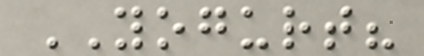YOGURT?
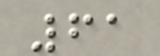61
